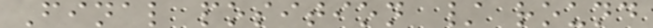Final position / round
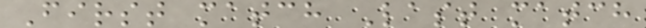First match Last match
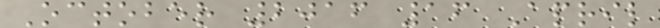October 2016 16 April
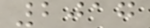2017
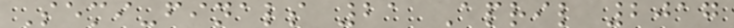Semi-finals 21 April 2017
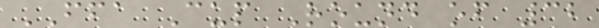FFA Cup Round of 32
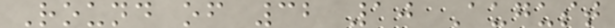Round of 32 10 August
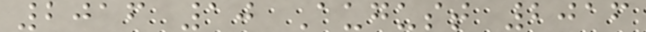2016 10 August 2016
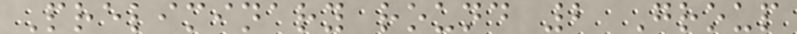Preliminary round 2 Group
